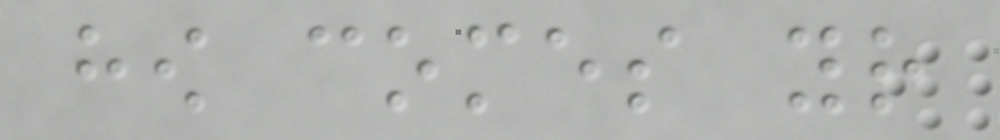how comes your
